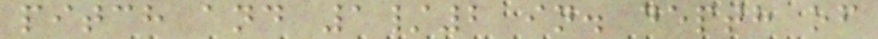pitch and 1/2 in. depth of
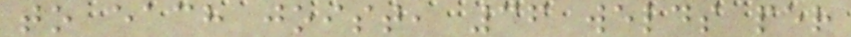to each joist, 36 welds per
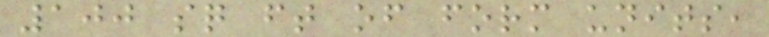100 sq ft of form units,
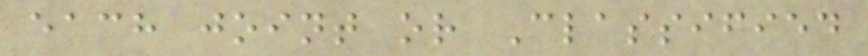each joint or Classified
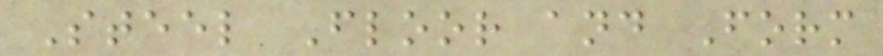Steel Floor and Form
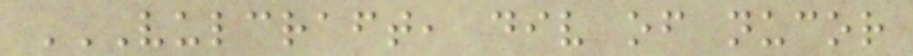VULCRAFT, DIV OF NUCOR
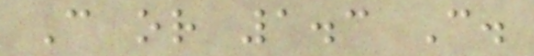C or 1.3 C.
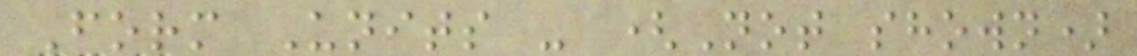Form Units - (Not shown)
